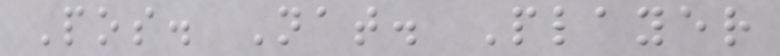Pos. Nat. Player
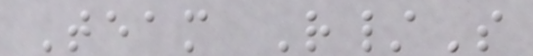Team R/S
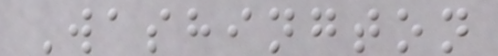Washington
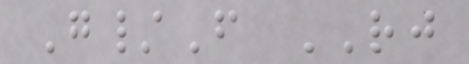G/F RJ
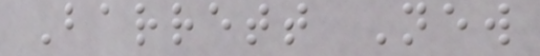Barrett New
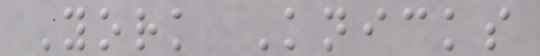York Knicks
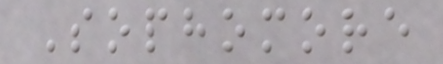Sophomore
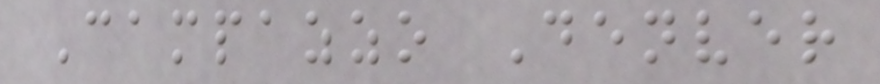Campazzo Denver
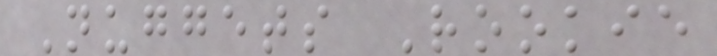Nuggets Rookie
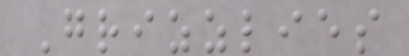Grizzlies
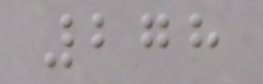278
